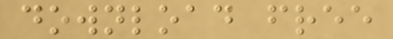download free
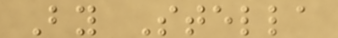By Stella
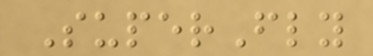SuperFly
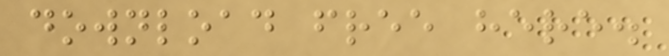download free here.
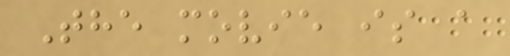The movie is a
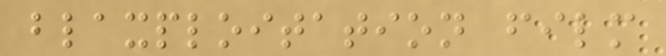blaxploitation film
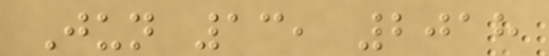Jun 13, 2018
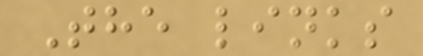The links
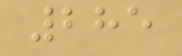285
